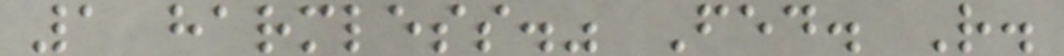1 harmless." Fed. R.
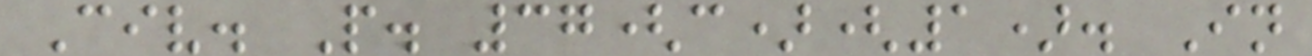Civ. P. 37(c)(1). In
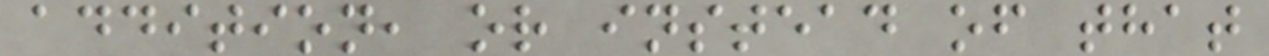addition, or instead of that
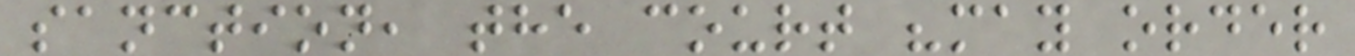sanction, the court "may order
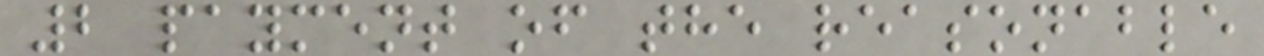2 payment of the reasonable
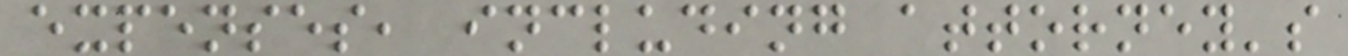expenses, including attorney's
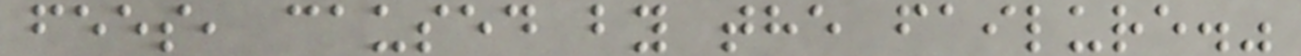fees, caused by the failure."
